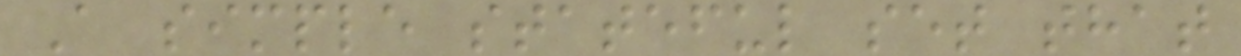A simple stateful set that
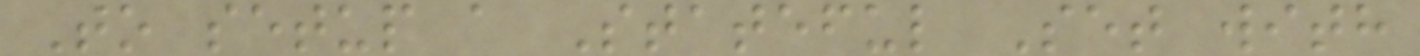To setup a Stateful Set with
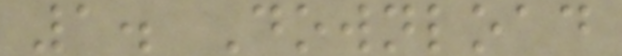1. Download
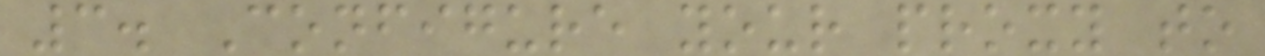3. Configure your proxy to
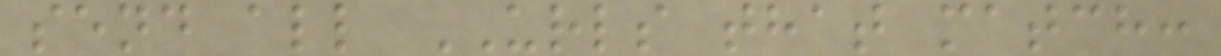send all URLS that match:
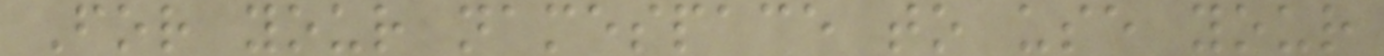For your namespace to use your
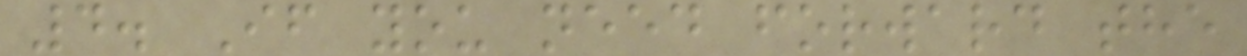4. If you need forward the
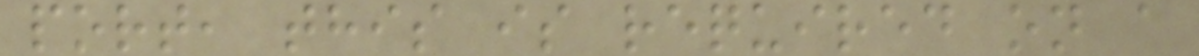port, this is required on a
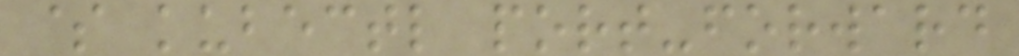$ kubectl port-forward
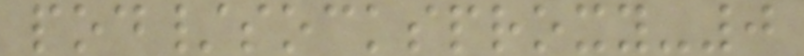pod/socksproxy-0
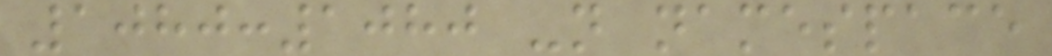1080:1080 -n namespace
